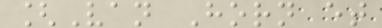[Van Horn et
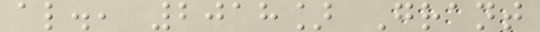al., 2018] Grant
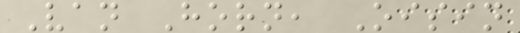Van Horn, Oisin
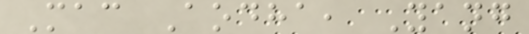Mac Aodha, Yang
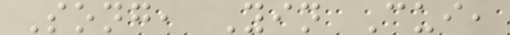Song, Yin Cui,
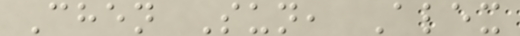Chen Sun, Alex
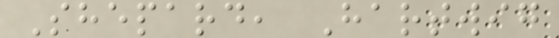Shepard, Hartwig
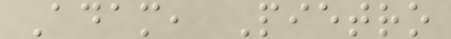Adam, Pietro
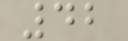42
